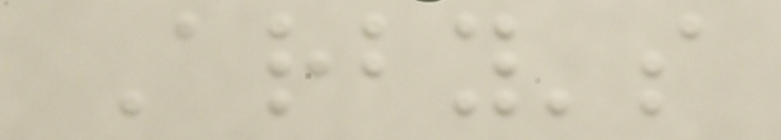Arby's
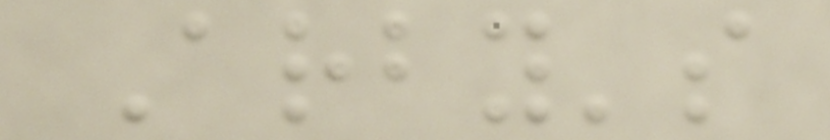Arby's
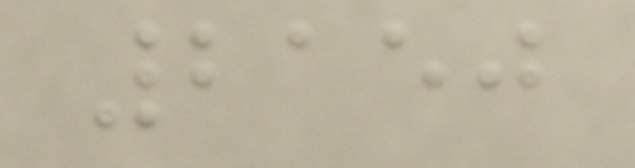2150
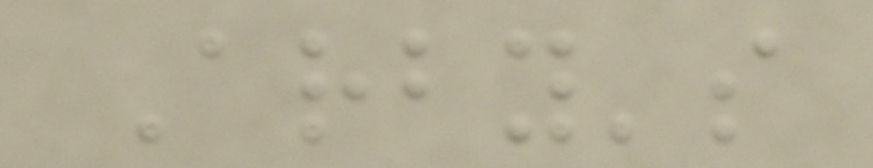Arby's
